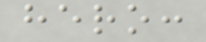hero:
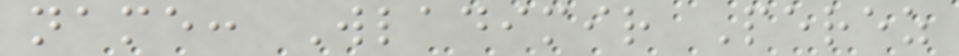name: Wladimir Perez
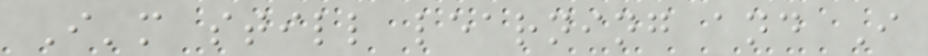I'm still learning and I
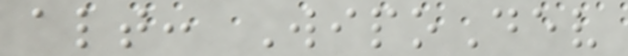alt: WipoDev
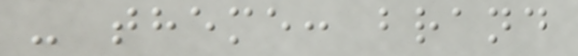- theme: brand
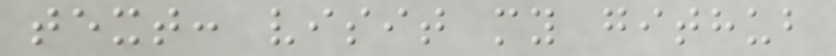text: visit my github
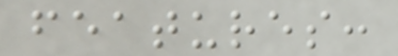features:
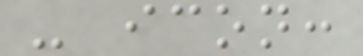- icon:
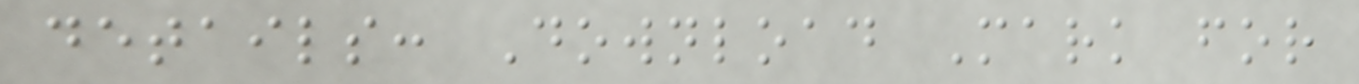details: Download Mark for
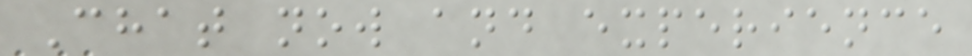Chat now and experience
